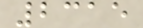2315
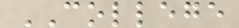COLLEGE
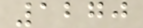1270
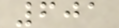601
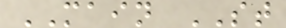MAIN ST
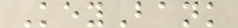KeyBank
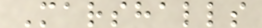Marshalls
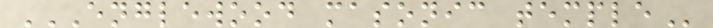ENGLEWOOD MASONIC TEMPLE
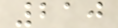210
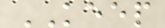KEEP
